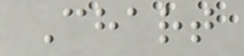Chart
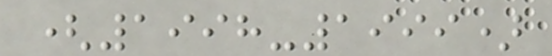(1998-1999)
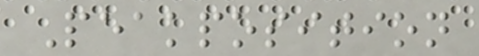Peakposition
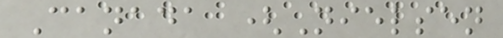Canada (Nielsen
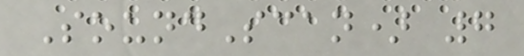SoundScan) 7
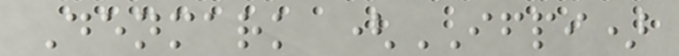Denmark (IFPI)
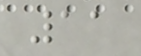11
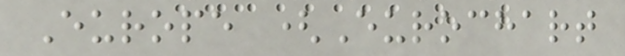Europe (Eurochart
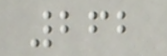262
